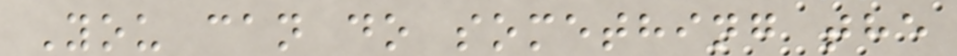You can do something the
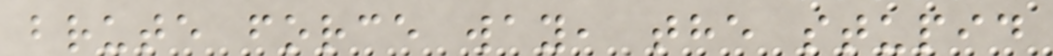brute force way, the stupid
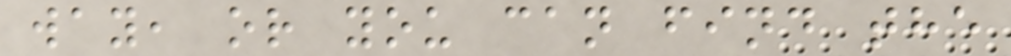way, or you can find the
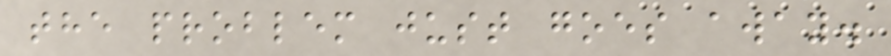the problem just goes away.
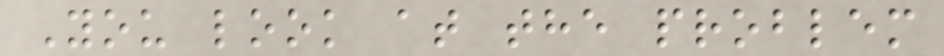You look at the problem
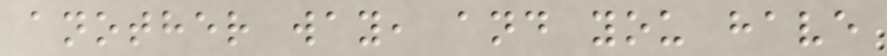another way, and you have
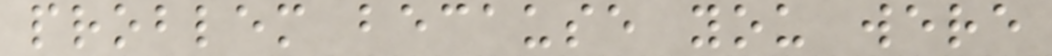problem because you were
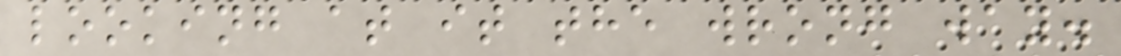looking at it the wrong way.
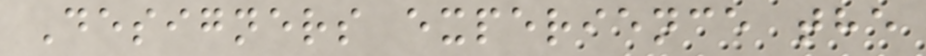Designers experience the
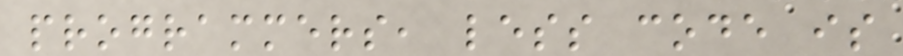programmers, less code is
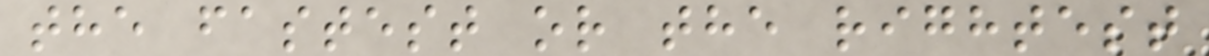the fastest or the rightest
